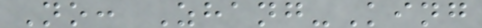No: Zhang-King
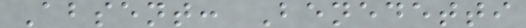Absent: Benedetti
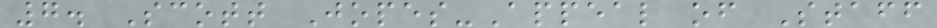7. Scott Jopes-Appeal of Staff
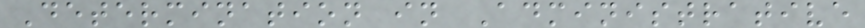Determination in Administrative
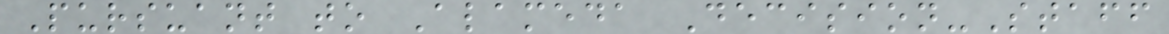Pursuant to Alameda Decision-Staff
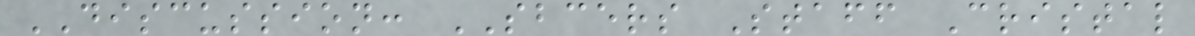DISCUSSION: SBCERS Staff Cristal
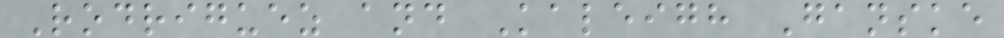Rodriguez and Kaleigh Ganske
